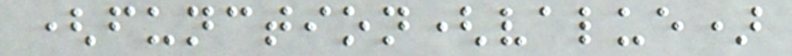(function(value)
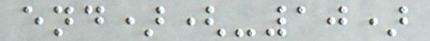end)(-10)
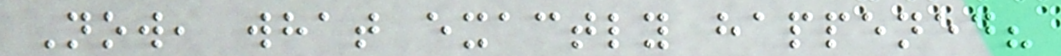Now, what exactly happened?
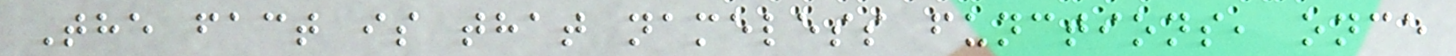The fact is that nameless functions, once
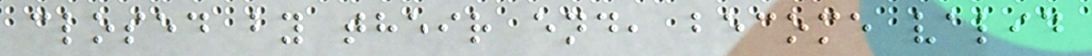closed by their end, become valid
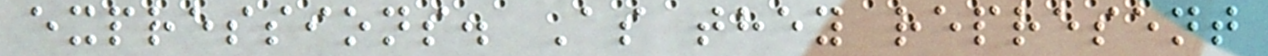expressions. As they represent
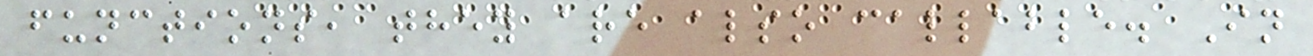functions, they are also callable. In
